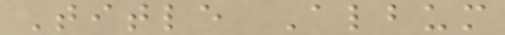Title Album
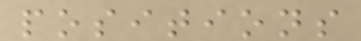positions
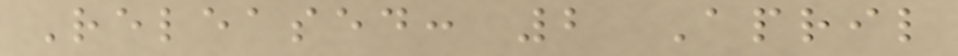Released: 2 April
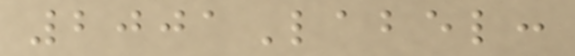2001Label:
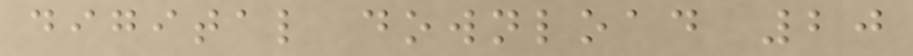digital download 20
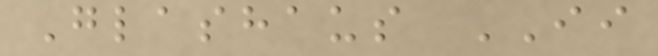Glashaus II
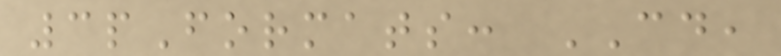3pFormats: CD,
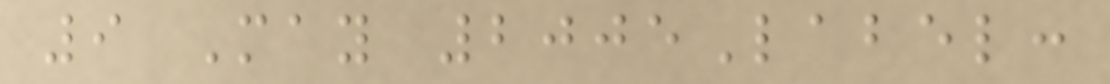9 May 2005Label:
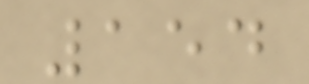154
